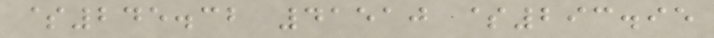$245.32 41510 $293.95
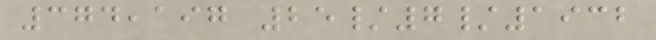374,197 25/7/1932
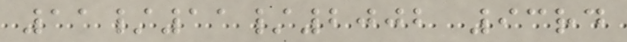11/11/2002 93rd
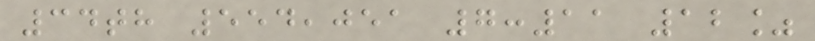34th 554,051 7:11 12%
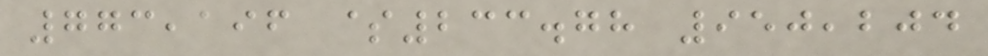773,196 $233.78 950,204
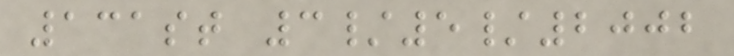131st 3/5/2002
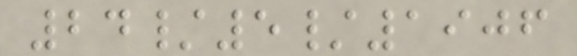24/5/1906
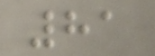81
